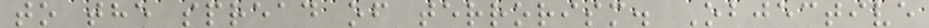to the spread of terrorism. Objective
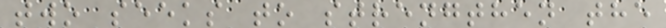two seeks to strengthen the
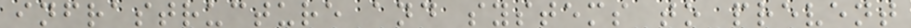infrastructure and systems to prevent
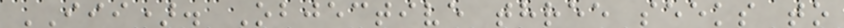III). Objective three seeks to
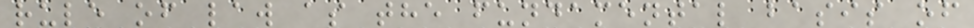rule of law as the fundamental basis of
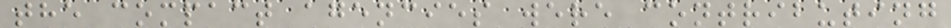the compact agencies were contributing
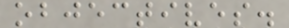objectives.
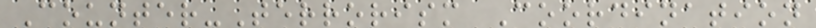Counter-Terrorism Coordination
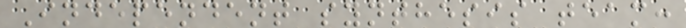Independent synthesis team:
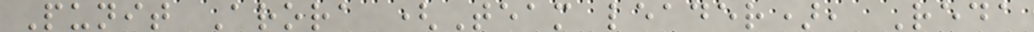Punit Arora (Team leader), Reda
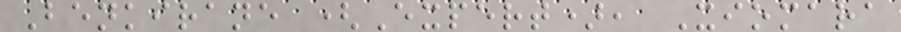Benkirane (Expert), Xiomara
